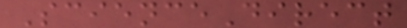ScienceDirect
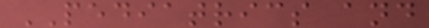PEDIATRICS and
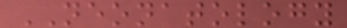NEONATOLOGY
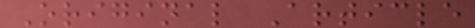Original Article
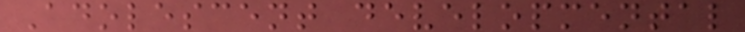Adolescent developmental
